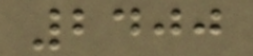2400
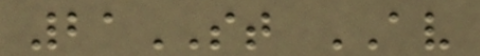21ST AV
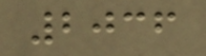2036
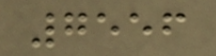7556
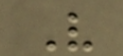V
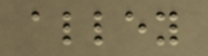alley
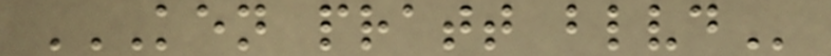KEN PRATT BLVD
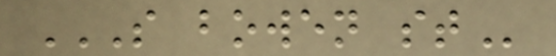S BOWEN ST
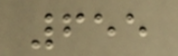655
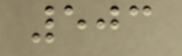503
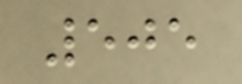505
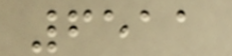6511
